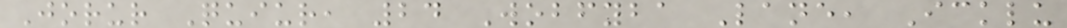Jorur Quiur, 24 Wobfyba Lane, Icklu
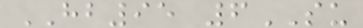HB95 6SU
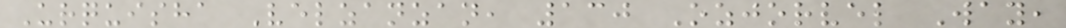Urquisha Velzanzan, 130 Ozjorvel Way,
